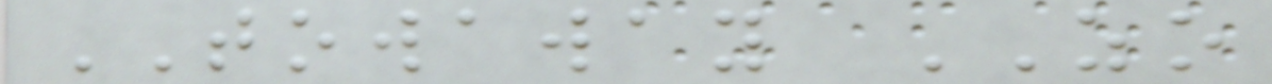TOWAWAY ZO
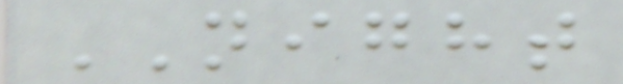NIGHT
